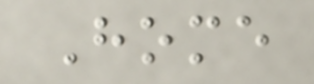Home
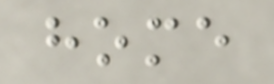home
